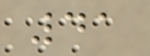41
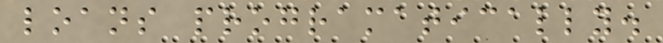loans programatically.
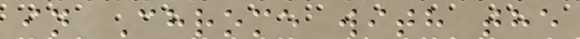in Chrome with the
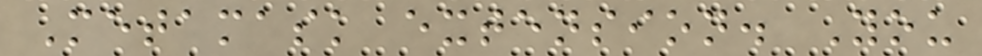Metamask extension. You
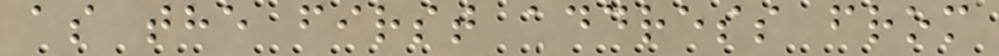as the first address from
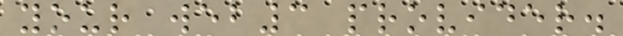your web3 provider.
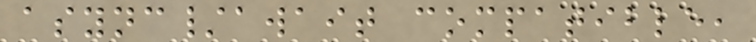async/await compatible,
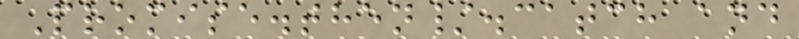Promise.then/.catch and
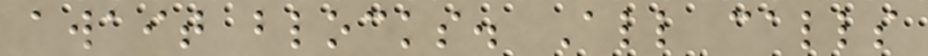await blocks. All calls
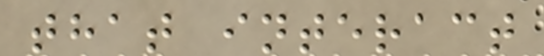that interact
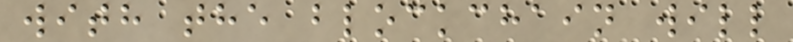with the blockchain will
